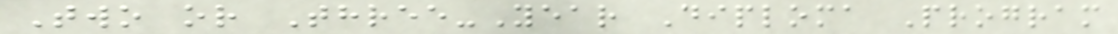Two or Three-Year Diploma Program
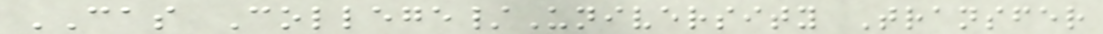CAS College/University Transfer
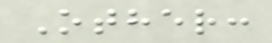Other:
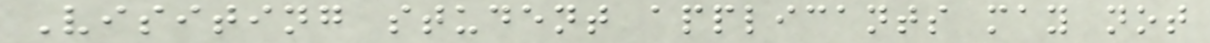Visiting student applicants may not
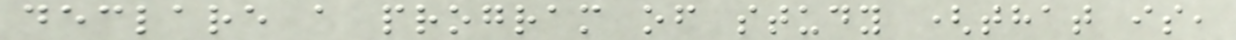declare a program of study (that is,
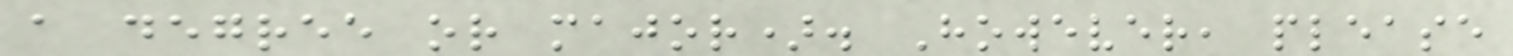a degree or major). However, please
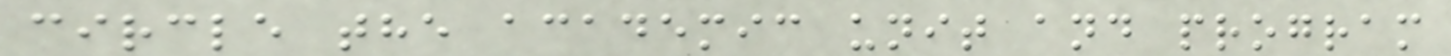circle the academic unit and program
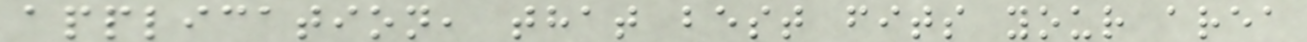application, that best fits your area
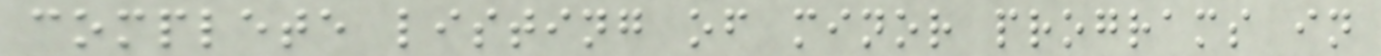complete listing of minor programs in
